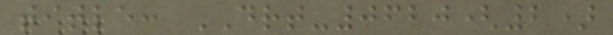title: DRT-0620(2)
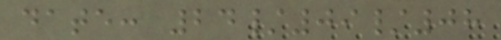date: 24/09/08
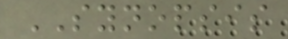SYNOPSIS
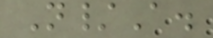N/A.
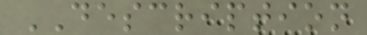DESCRIPTION
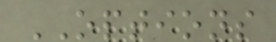OPTIONS
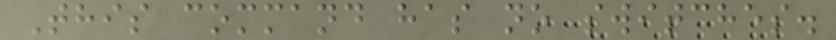This command has no switches.
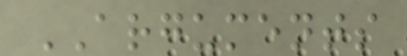ARGUMENTS
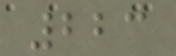223
